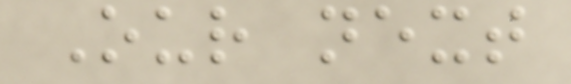Our next
